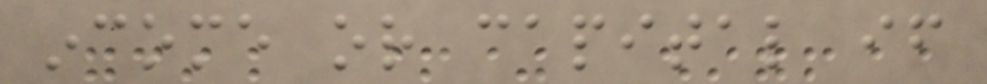income or capital if
